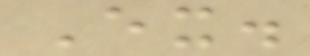Ex.
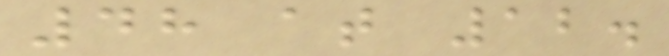48 at 12.
